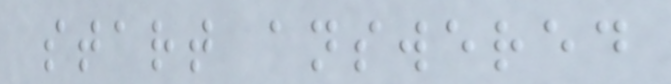start answered
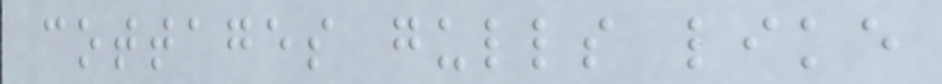cottages gulls like
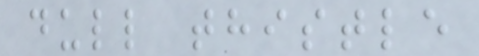dull thistle
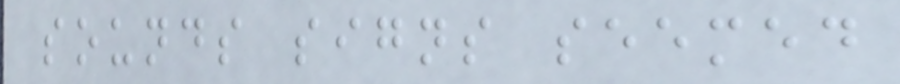sounds signs seemed
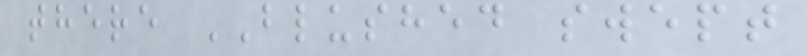there BLUSHED swept
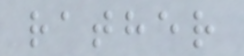rather
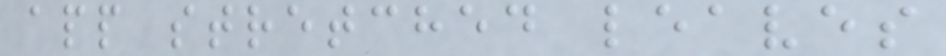app stretched leaves
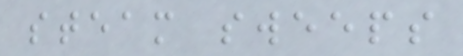steam sweeps
